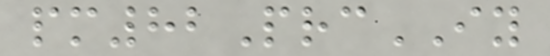pm82PrcIY
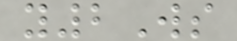y2Ws
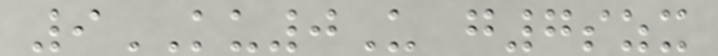9KU0U g7szx
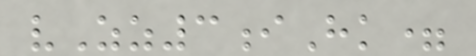vZz3iHk=
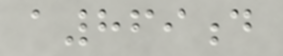a869d
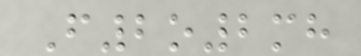F2o2mh
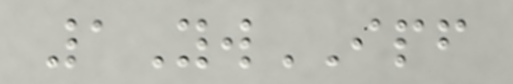1YwIPF
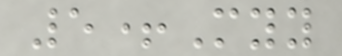5+Myy
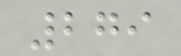279
